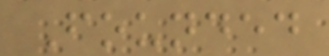Founded
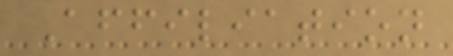Affiliation
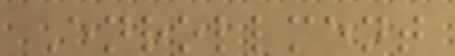Enrollment
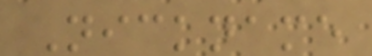Nickname
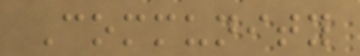Community
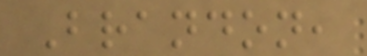Brandon,
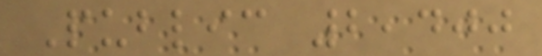Public 2,400
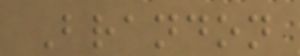Brandon
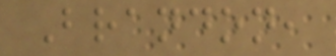Brandon,
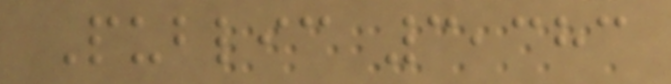Public 3,383
